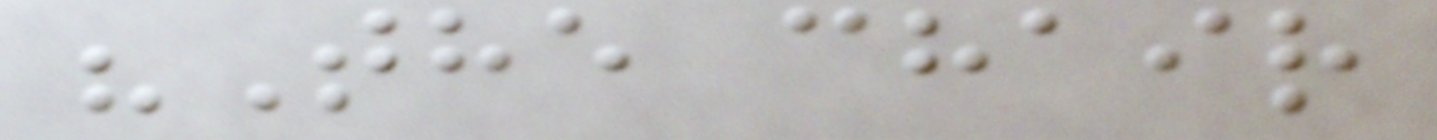"The chair
